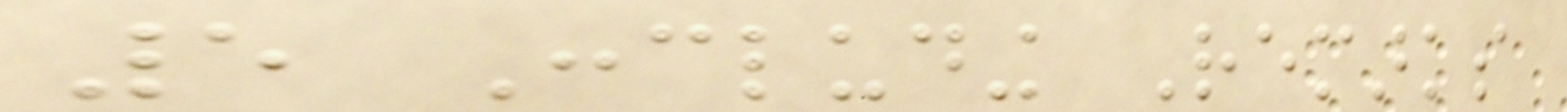5 Concluding Remarks
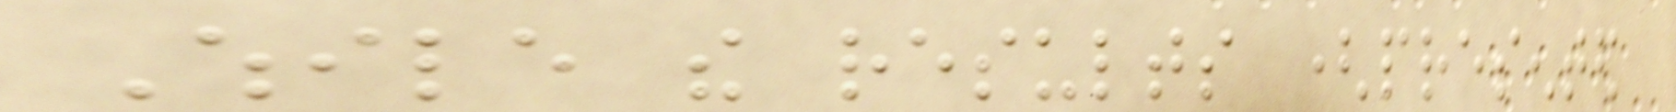While the results (presented
